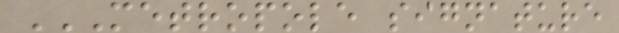METROPOLE SIGNATURE
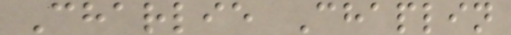Charlie Chaplin
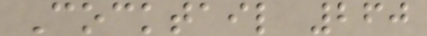Cocktail 260
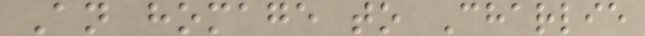An homage to Charlie
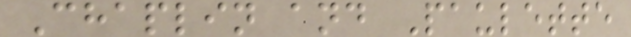Chaplin and Paulette
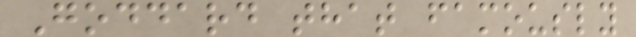Goddard that famously
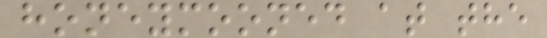honeymooned at the
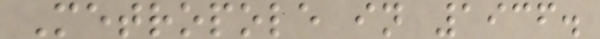Metropole in 1936.
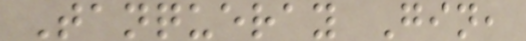Tanqueray Gin,
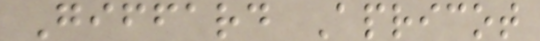Giffard Apricot
